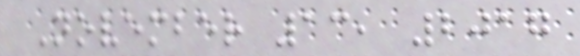November 13, 2017
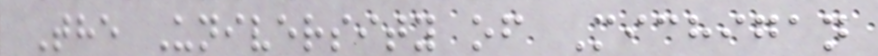The University of Michigan
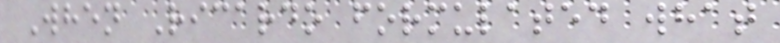When Ricardo formulated what
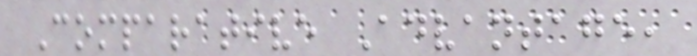Comparative Advantage,
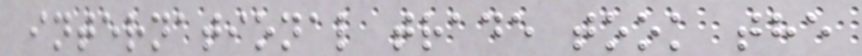international trade took the
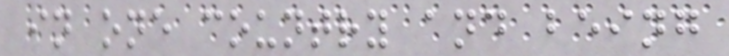in one country and being
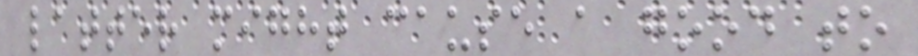latter might cause a good to
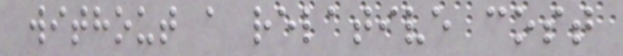without a relative cost
